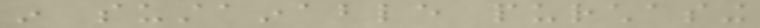in sustainable purchasing
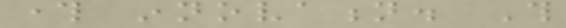through innovation. This
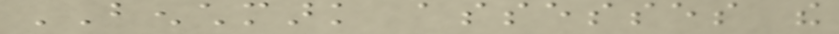BENCHMARK assesses the
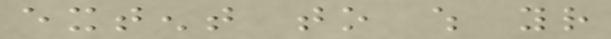extent to which your
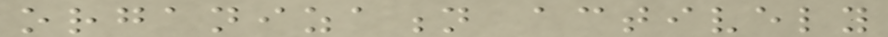organization actively
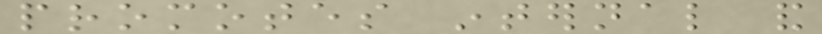promotes internal and
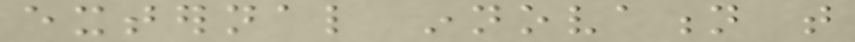external innovation that
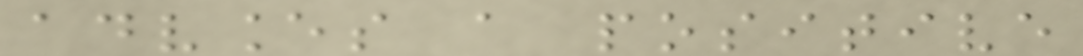advances a positive
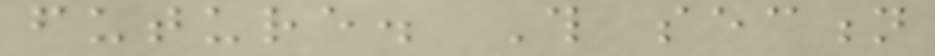future. This section
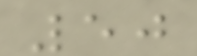50
